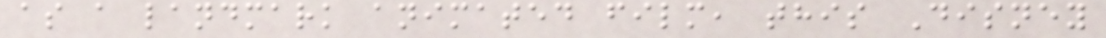as a landmark animated film, this Disney
